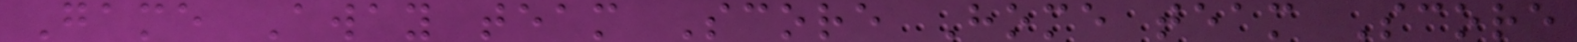Game Away team Score Home team Score
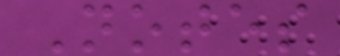Notes
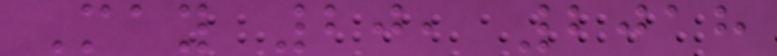May 20, 2018
